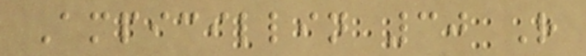Ampicillin 30 R
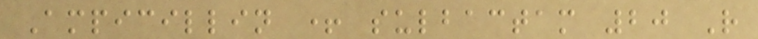Ampicillin + sulbactam 20 R
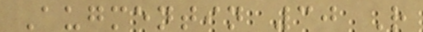Augmentin 30 R
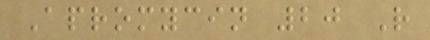Apromycin 20 R
